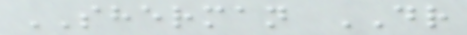SHERMAN DR
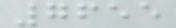7655
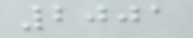2001
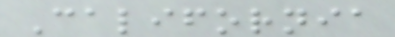California
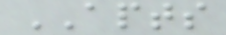APTS
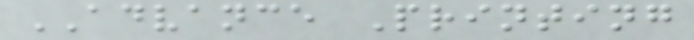ADVANCE Printing
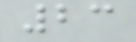23
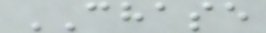CHASE
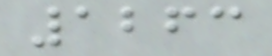1263
